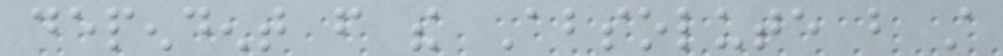dependent from the Absolute but still
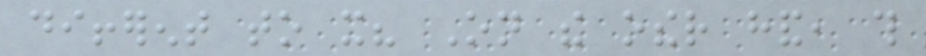different to it? On the other hand, this
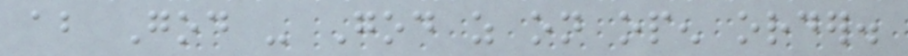about God - God as on open order.
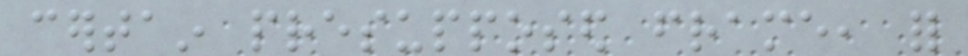certain presupposed frame, for
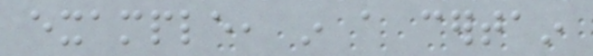example, in a certain
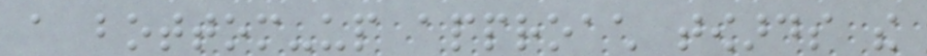a bottom-up approach towards the
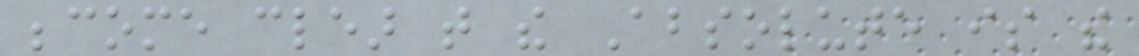become clear that the Absolute is the
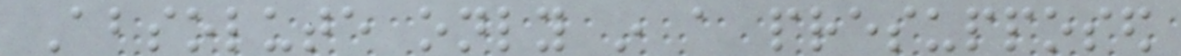Absolute only in a presupposed
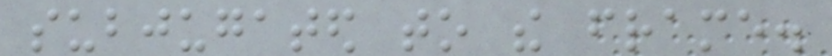subjugated to the frame.
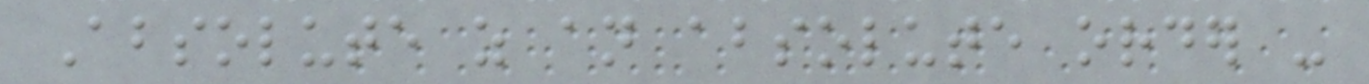Absolute as an absolute order -
